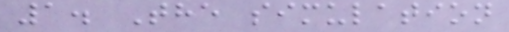1. The simulation
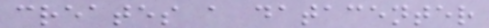creates a datacenter
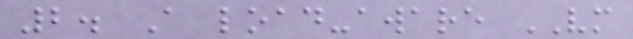2. A load-aware VM
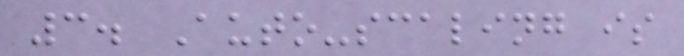3. Auto-scaling is
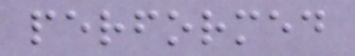performed
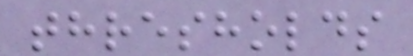thresholds
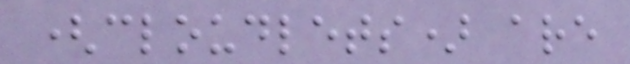(cloudlets) are
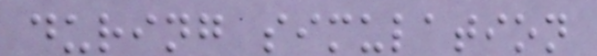during simulation
